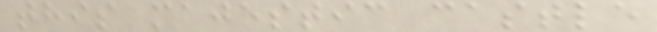this majestic castle
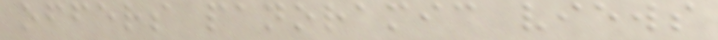offers panoramic views
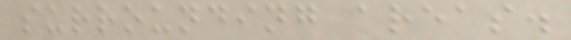surrounding areas.
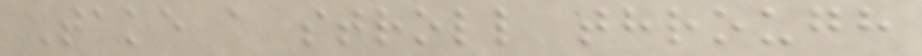Take a stroll through
